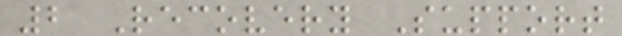2 Recovery Support
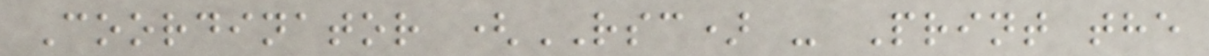Coordinator (RSC) - Print the
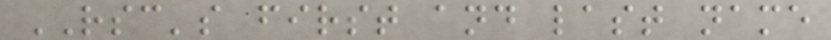RSC's first and last name
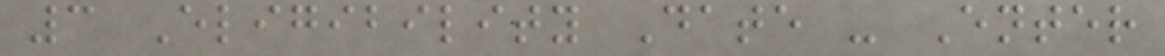3 Eligibility Date - Enter
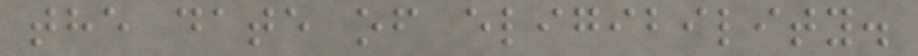the date of eligibility.
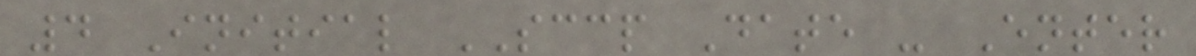4 Initial SCCP Date - Enter
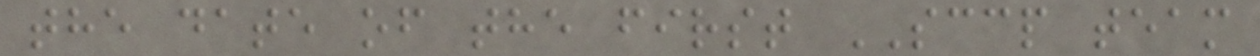the date of the first SCCP team
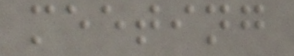meeting
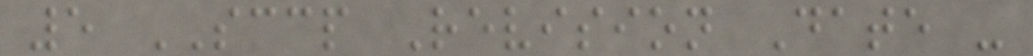5 SCCP Revision Date -
